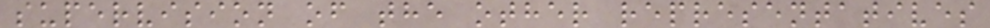supervision of the other representatives
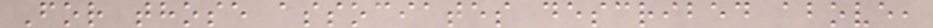For those associates described above,
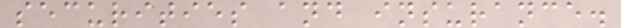securities and insurance.
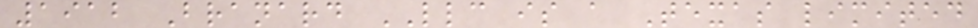1912 Branard LLC is a Texas limited
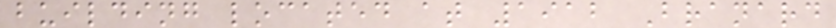building located at 1912 Branard
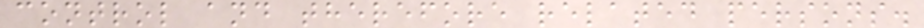control and therefore related persons.
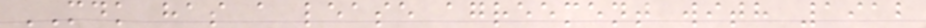MDK has a lease agreement with 1912
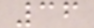36
